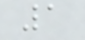1
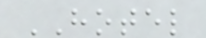HOTEL
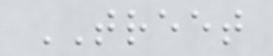TREET
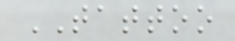TATTOO
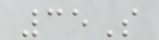35S
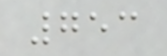753
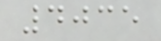4035
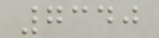7340
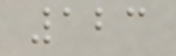123
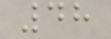48
